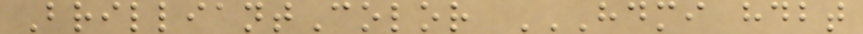BrilliantColor HDMI HDBT
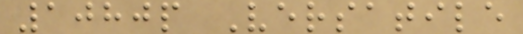1080p Versatile
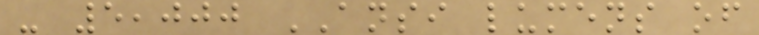- 5,000 ANSI lumens of
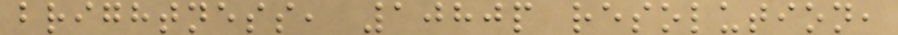brightness, 1080p resolution,
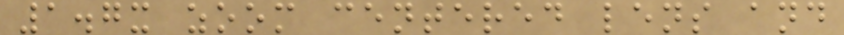1.7x zoom centered lens and
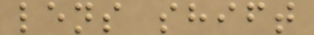lens shift
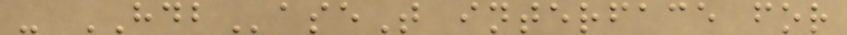- HDBaseT interface for
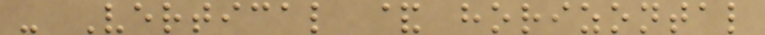- Vertical & horizontal
